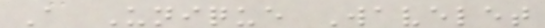A Unique Wavelet
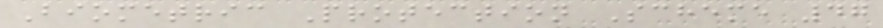Biometric Protection Scheme 47
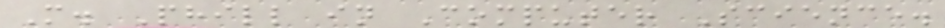M. Phill in Computer Science.
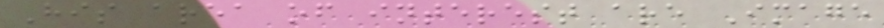His area of interest are Image
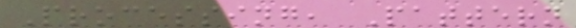Processing, Pattern
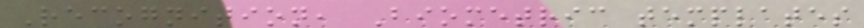Recognition, Biometric templates
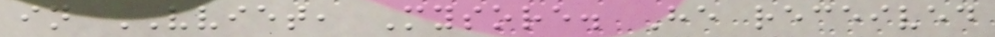in VVIET, Mysore. He received
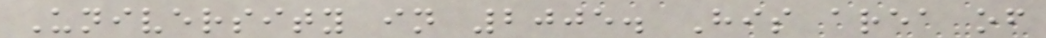University in 2005. His area of
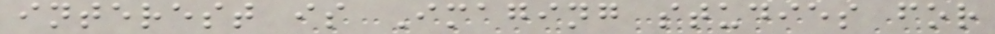interest is Imaging studies for
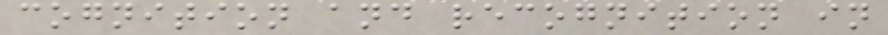cognition and recognition in
